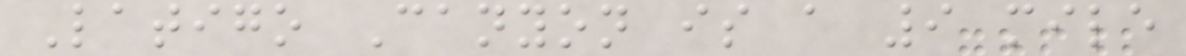Latigo Canyon is a 9 mile
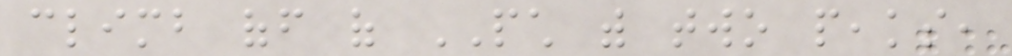climb off of PCH with two peaks,
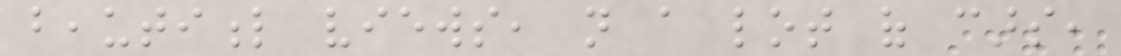beautiful views, not a lot of cars,
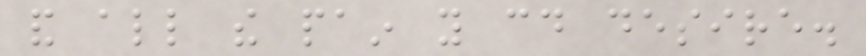and all the pain you could desire.
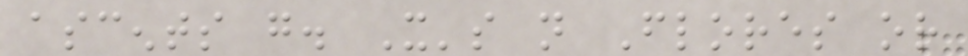ascents go. It's not Flores or
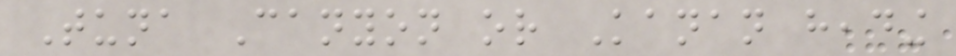Tuna Canyon or Kanan heading
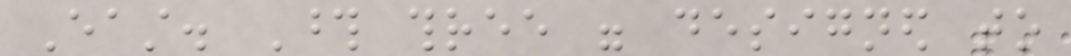East. Those three were designed to
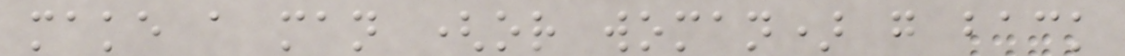make a man (or woman) go back
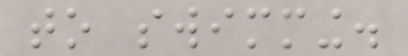to swimming.
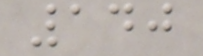140
